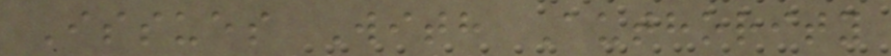Issues With Authority
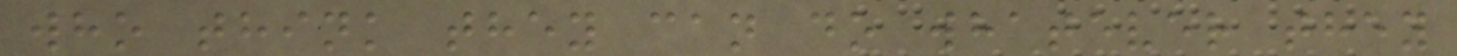who think they can do whatever they
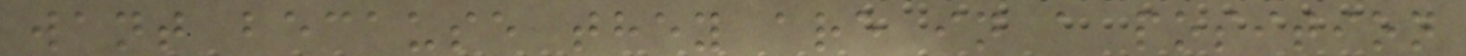want because they are in a position
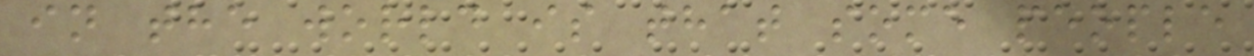in the world is that some people
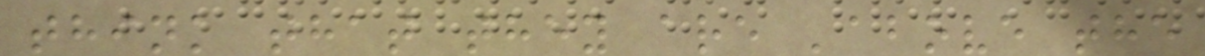think that they are 'above the
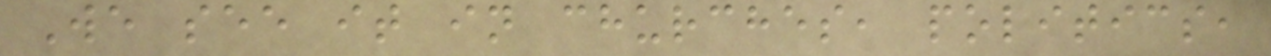We see it in churches, politics,
